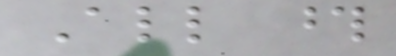All those
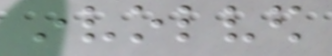involved
